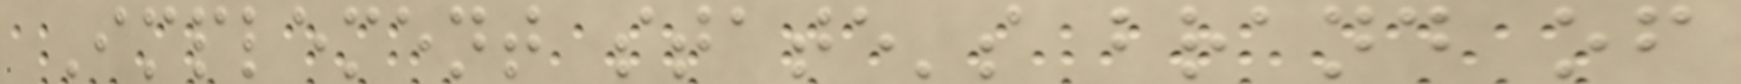Implement state's brand of
